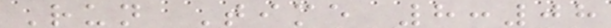Run Time 8:08
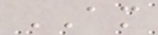AM
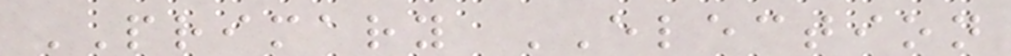PRIMARY ELECTION
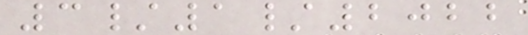3/1/2022
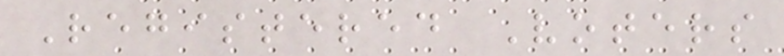Registered Voters
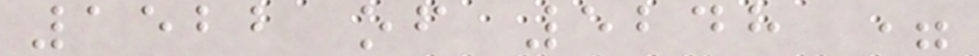1522 of 5248 =
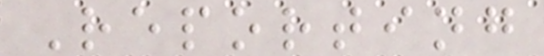Reporting
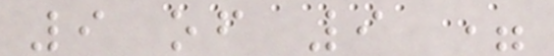9 of 9 =
